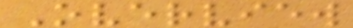Overview
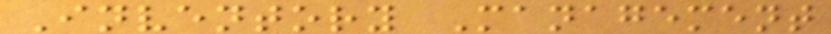Inventory Management
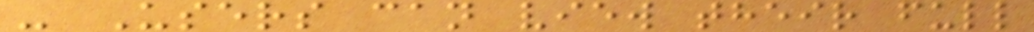- Users can view their full
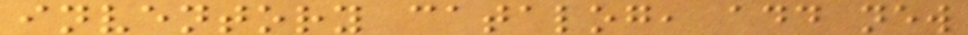inventory catalog, add new
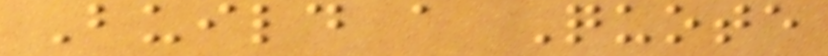Build a Quote
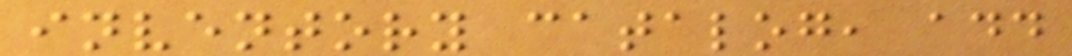inventory catalog, add
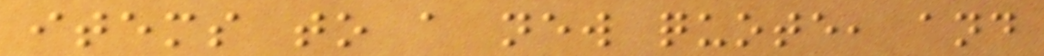items to a new quote, and
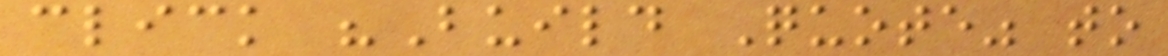click "Build Quote" to
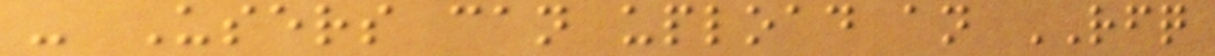- Users can upload an RFQ
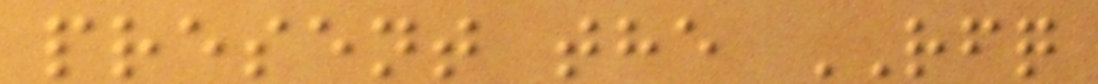present the RFQ
